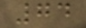74
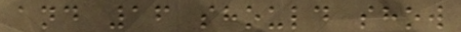and 16 should show
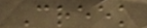Creek
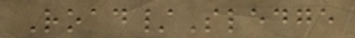Road/Sledge
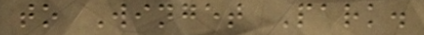to Winget Park.
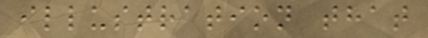illustration that
